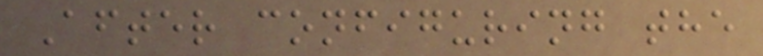After configuring the
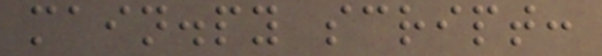main.py script:
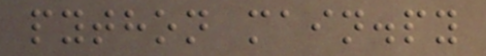python main.py
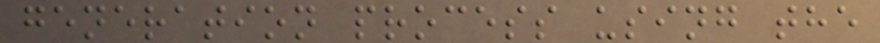generation process using the
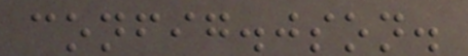config.json.
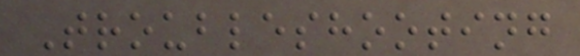Troubleshooting
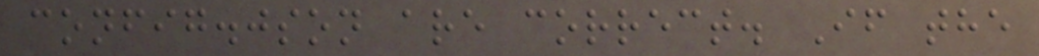config.json are correct. If the
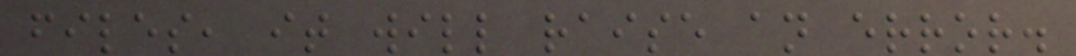files, it will raise an error.
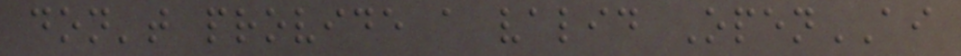don't provide a valid OpenAI
